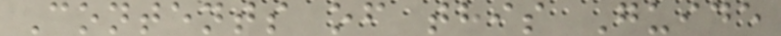Contents of this Guide
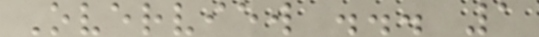Overview ... 1
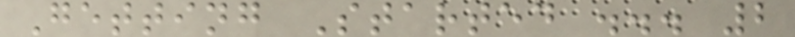Getting Started ... 2
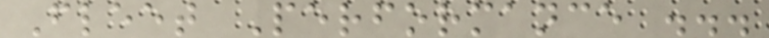Fleet Performance ...
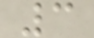3
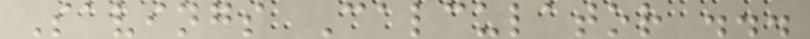Savings Calculator ...
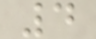4
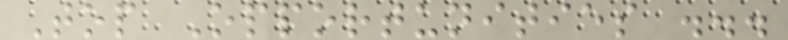Top Opportunities ...
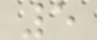5
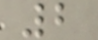2
